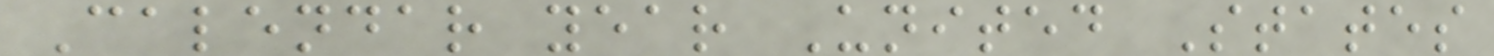Calendar year United States
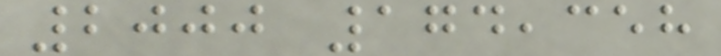2000 174,358
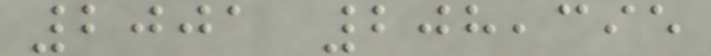2001 208,395
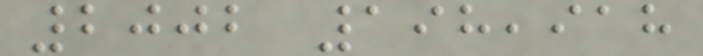2002 198,918
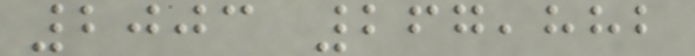2003 267,882
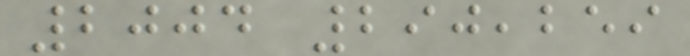2004 290,259
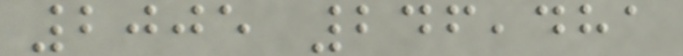2005 246,481
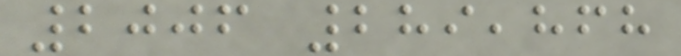2006 289,868
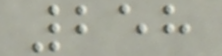258
